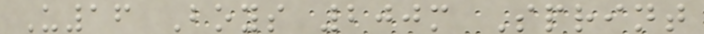U16 Boys 200m Sprint
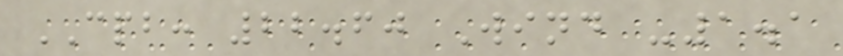CPB: 22.60 Wind -1.1
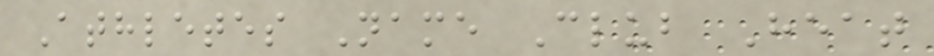Athletes Name Club Heat
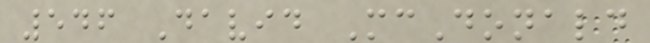546 David McDonald
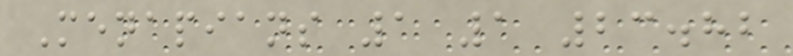Menapians 1 1 23.82
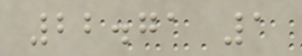22.71 1
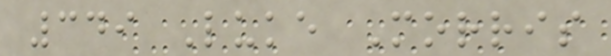349 Luke Morris
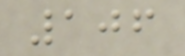106
